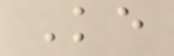Ke
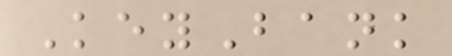KeyBank
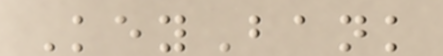KeyBank
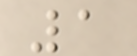1
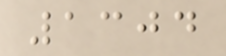1304
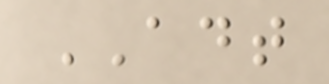ADT
